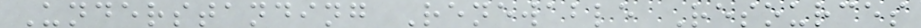Understanding Renewable Resources
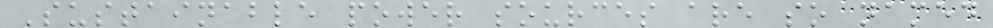Sustainable power sources are so named
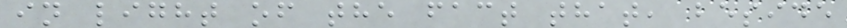in light of the fact that, beside
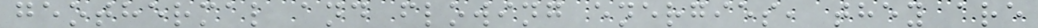geothermal and flowing energies, they are
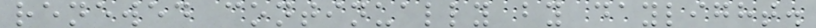renewed continually by daylight.
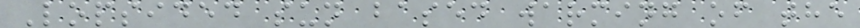Lopsided sun based warming of the
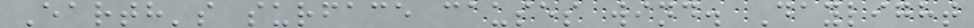Earth's surface causes wind. Daylight
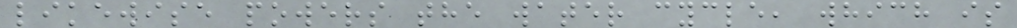likewise powers the water cycle, which is
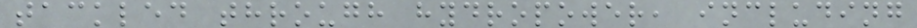tackled through hydropower, including
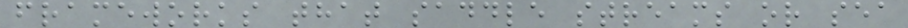frameworks that saddle streams or sea
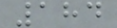184
